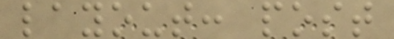layout: post
